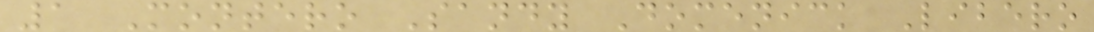1 Montero Sandy Domenick Libero
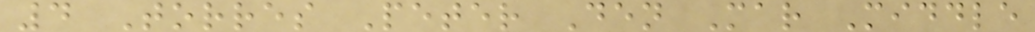4 Torres Peter Den Mar Middle
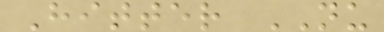Hitter NU
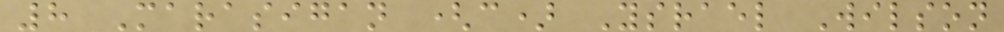8 Marasigan (c) Ysrael Wilson
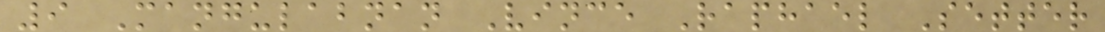9 Mangulabnan Vince Raphael Setter
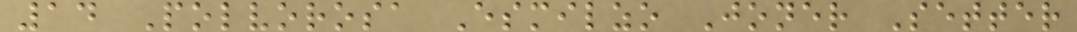14 Polvorosa Esmilzo Joner Setter
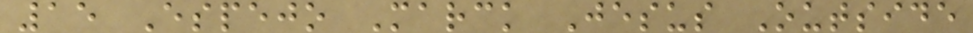15 Espejo Marck Jesus Outside
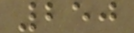250
